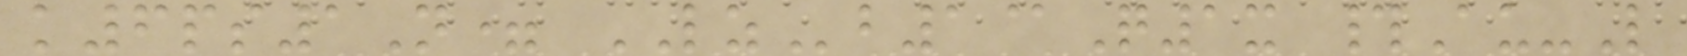k6ps1N= LZb1@Q1x #Au-L
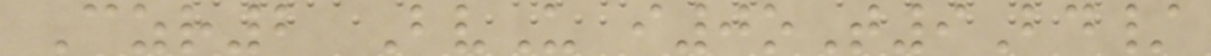Czr2 BvU i0oT9Bd/
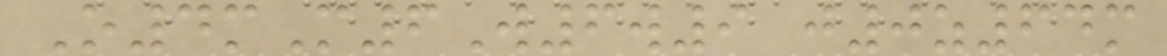O4mM6W6w9 j0z64m
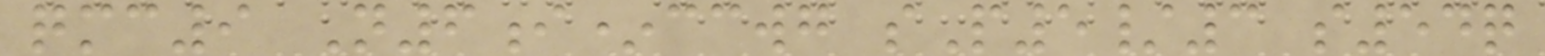qmc9 N6i*ccwg sP5/3 s54q
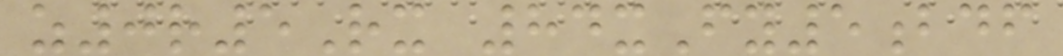z0r5Rx 84xFy5bdf
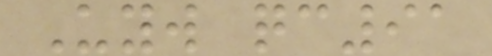Uyw qc91
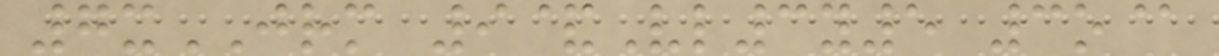7xJRM 9&Vl3y5 3o@
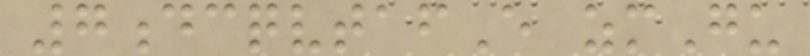7dcqvtafE zmGu
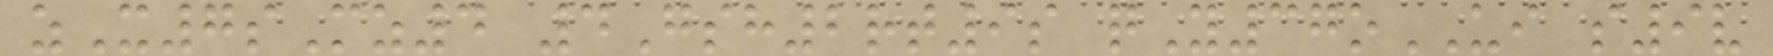zX7sMz4 4Gsh2rt9s qY37oUI s9v
